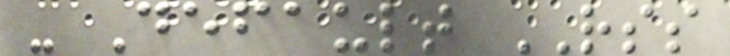- Default RSS
